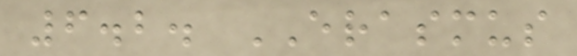6.2. ERASMUS
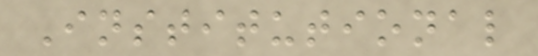Institutional
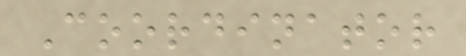Coordinator
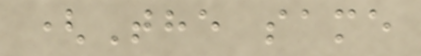(The same
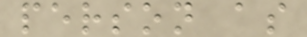person as
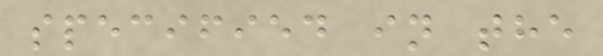specified in the
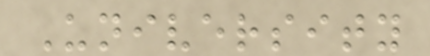University
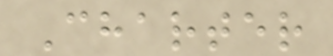Charter
